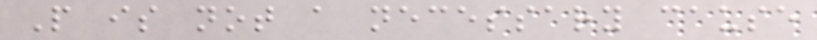P is not a necessary cause
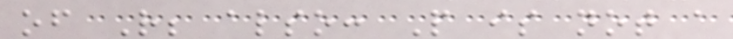of R; also: P is not a
